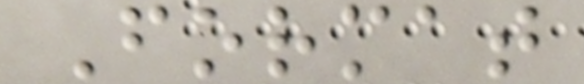Format
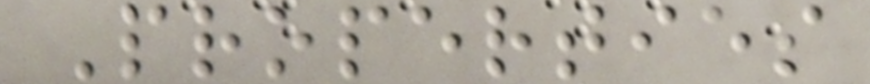Properties
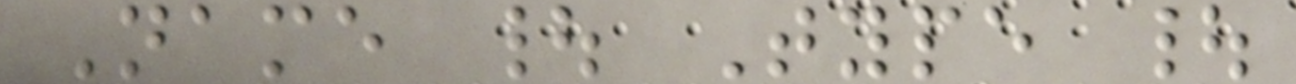Name | Type |
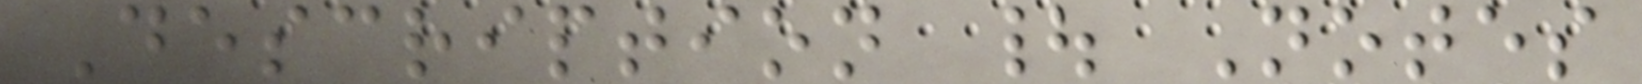Description | Notes
